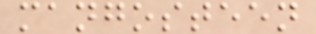mangosteen
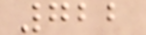722
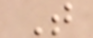T
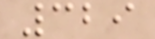329
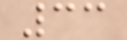33
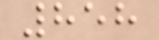858
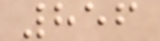856
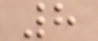8
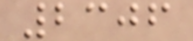2306
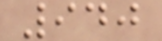940
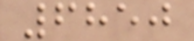6850
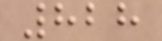828
